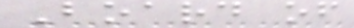Board of
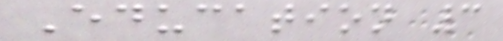Education 3
